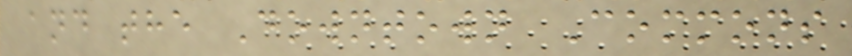and the Downtown Commons
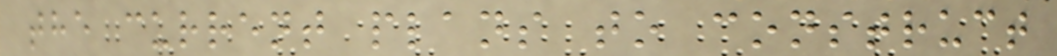the current plans to construct
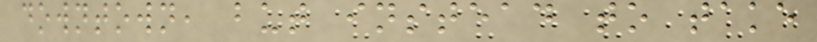downtown, but instead to take
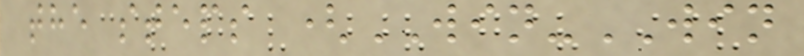the steps (WIN-WIN
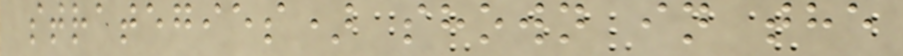strategies) shown in the
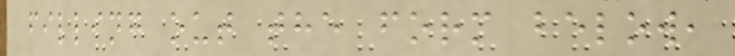filling out the form below,
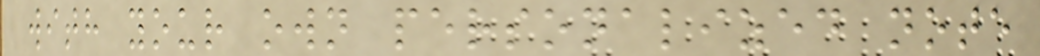with your own personalized note
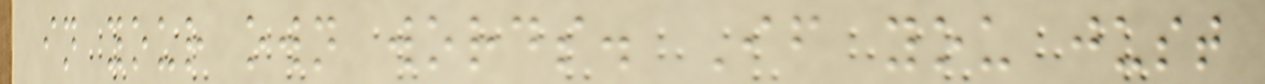in your own words. If you just
